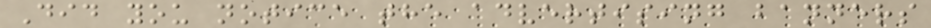Did you notice the advertising banners
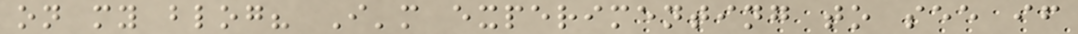on my blog? I'm experimenting to see if
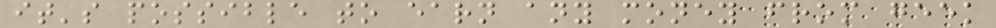it's possible to earn any money from geek
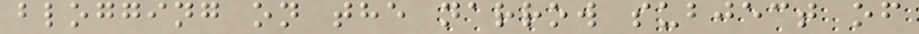blogging on the narrow subject of
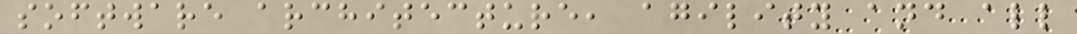software architecture, agility and all
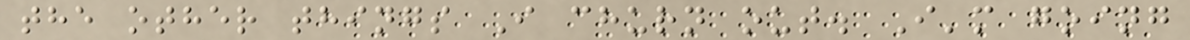the other things I churn out. I'm going
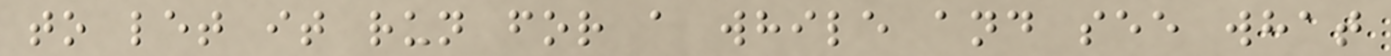to let it run for a while and see what
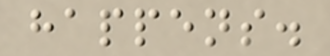happens.
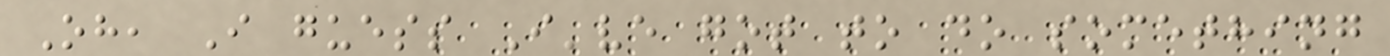Oh, I guess I've got to do something
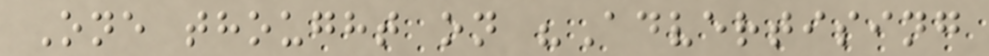One thought on "Advertising
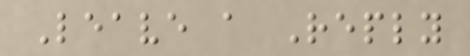Leave a Reply
